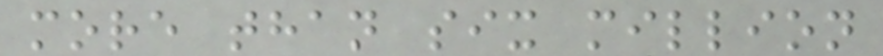more than six million
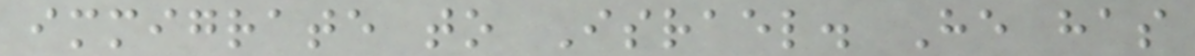immigrate to Israel. He has
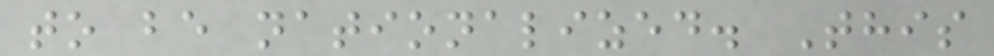to be nationalized. This
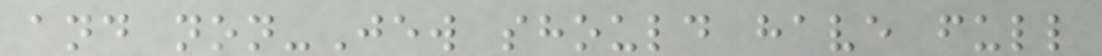and non-Jew should have full
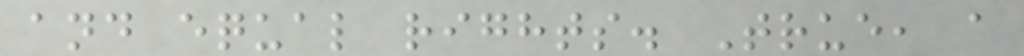and equal rights. True, a
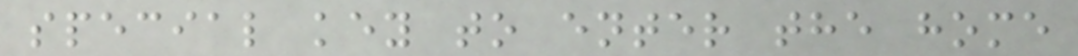special key to enter the home
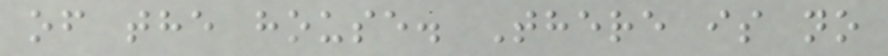of the house. There is no
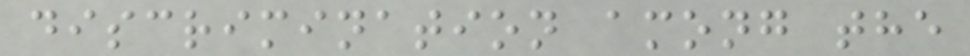discrimination among the
